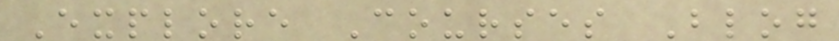Explore Courses Blog
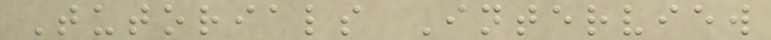Tutorials Interview
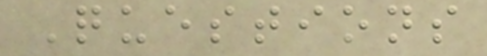Questions
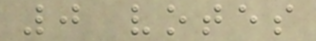0 votes
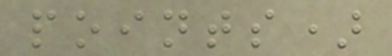points)
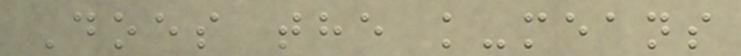Does the k-means
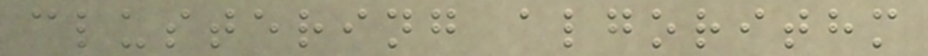clustering algorithm
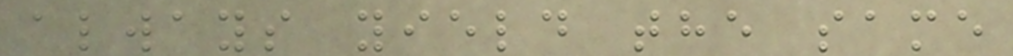always yield the same
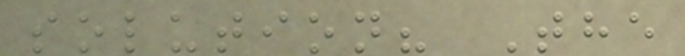solution? The
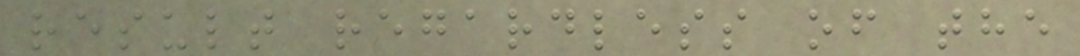result regardless of the
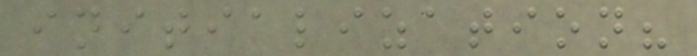initialization?
